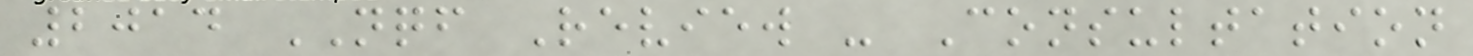2014 NQF Review - Consultation
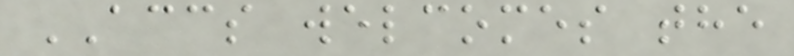ACCS welcomes the
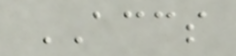ACCS
